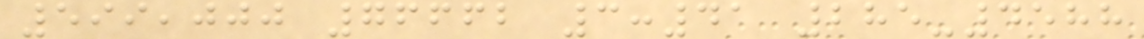599,000 76662 3:41 285-4588
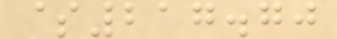$217.70
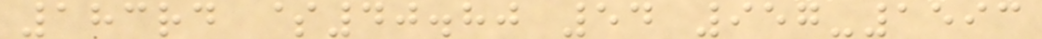183rd $40.80 54 957-1593
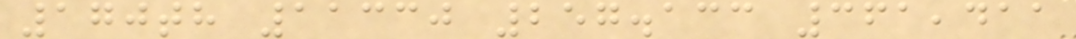170th 11330 257.133 361,411
